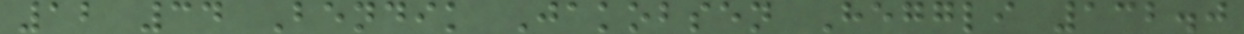12 34 Bendik Jakobsen Heggli 132.0
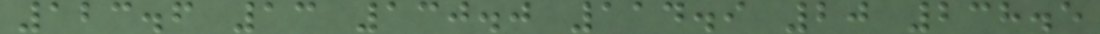123.6 13 130.0 114.9 20 238.5
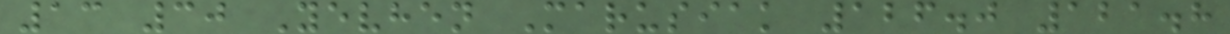13 30 Yevhen Marusiak 126.0 121.8
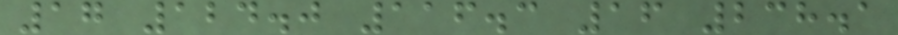17 124.0 116.3 16 238.1
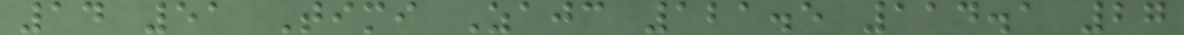14 51 Timi Zajc 121.5 114.1 27
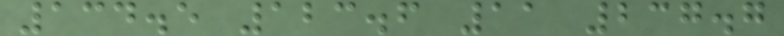134.5 123.6 11 237.7
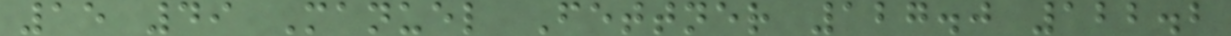15 49 Manuel Fettner 127.0 122.2
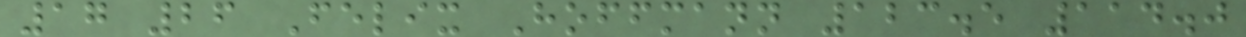17 26 Felix Hoffmann 123.5 114.0
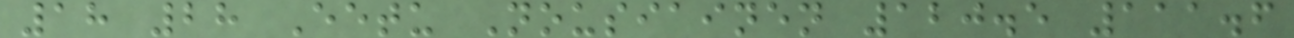18 28 Eetu Nousiainen 120.5 111.6
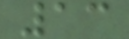13
